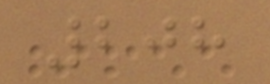208
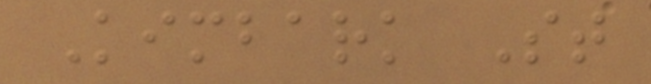Kimbark St
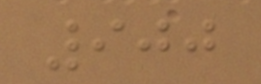900
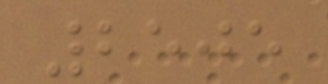2505
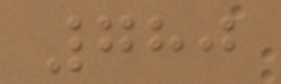780
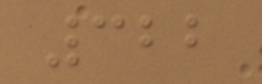322
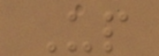Up
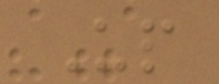Up
